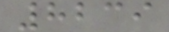8239
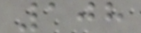108
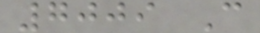7009 C
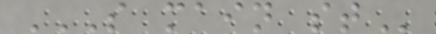S MAIN ST
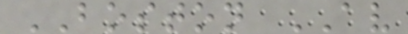BOSTON AV
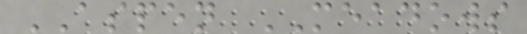ASPEN MEADOWS
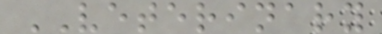VETERINARY
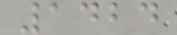1424
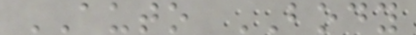AUTO BODY
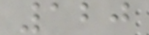120
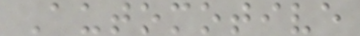Automotive
